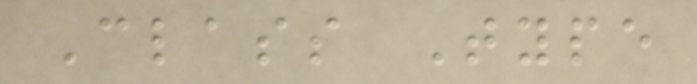Class Type
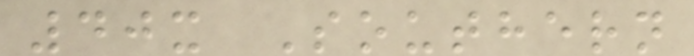40x Southern
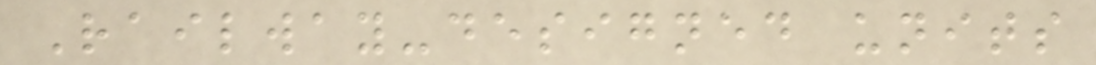Railway-designed units
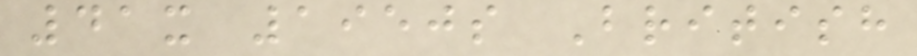41x 1950s British
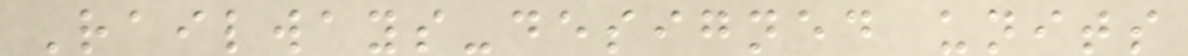Railways-designed units
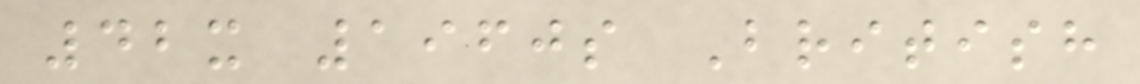42x 1960s British
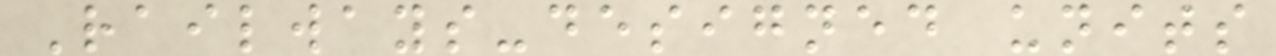Railways-designed units
